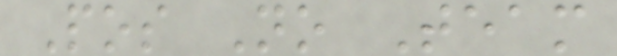Pos No Team
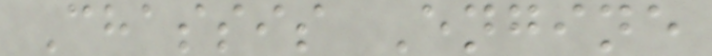Chassis Engine
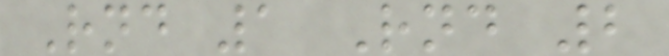Rnd 1 Rnd 2
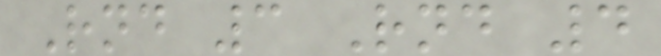Rnd 3 Rnd 4
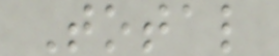Total
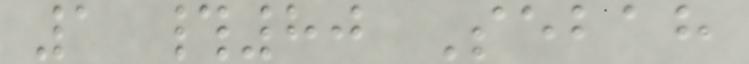1 #80 Sebah
